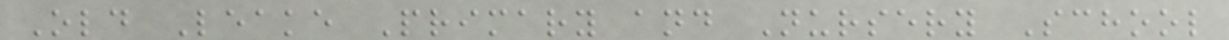Old Leake Primary and Nursery School
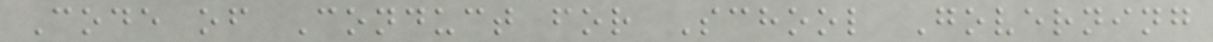Code of Conduct for School Governing
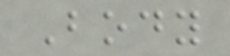Body
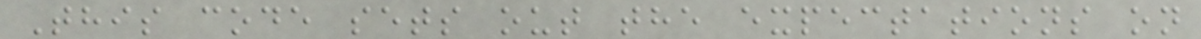This code sets out the expectations on
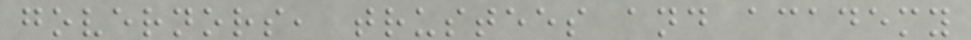governors, trustees and academy
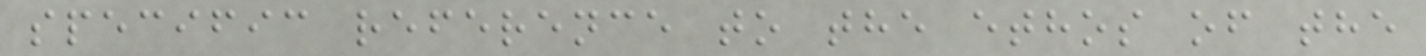specific reference to the ethos of the
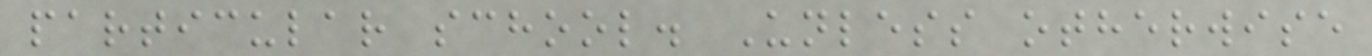particular school. Unless otherwise
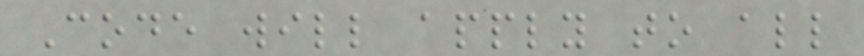Code will apply to all
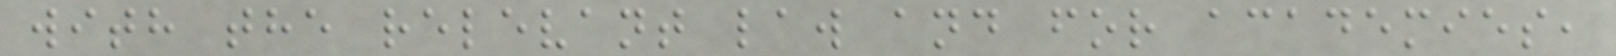with the relevant law and for academies,
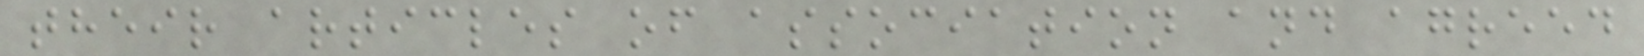their articles of association and agreed
